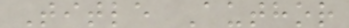Title Author
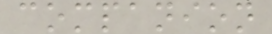companion
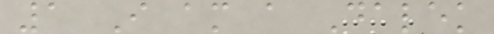1 I am a Dalek
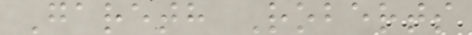Gareth Roberts
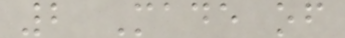2 Made of
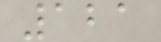121
